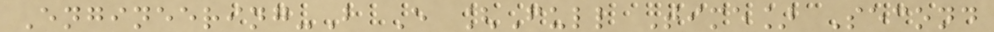Engineering-B E [Full Time] Second
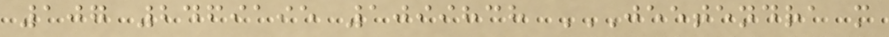107 2469195 1099838 JEETENDRA M
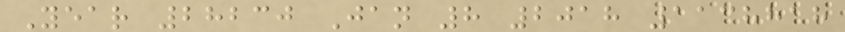Year 28230 Jan 8 2018 1138818
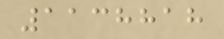1138818
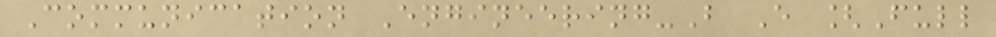Communication Engineering-B E [Full
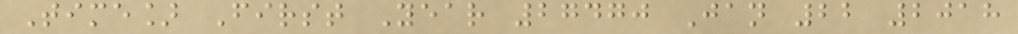Time] First Year 27470 Jan 22 2018
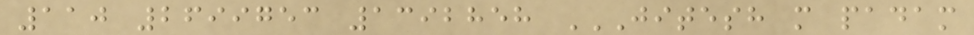110 2699753 1392858 JITESH M PADAM
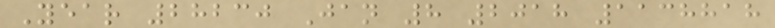Year 28230 Jan 8 2018 1138818
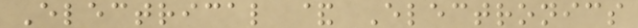Electrical & Electronics
